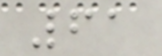61
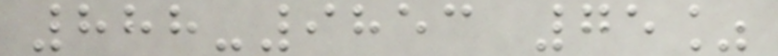888-9853 75%
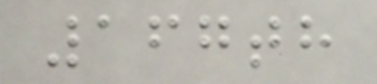167th
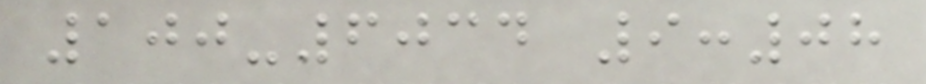100-6034 9:08
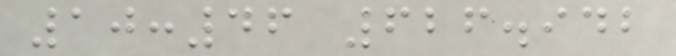10:46 626.942
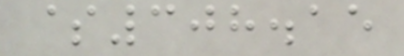$308.15
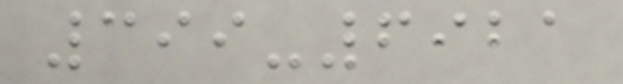399-6921
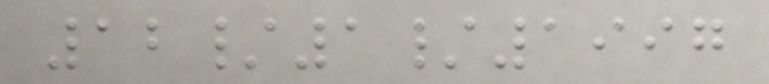12/1/1997
